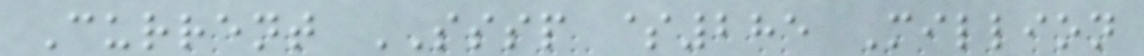Current SSSP $285 Million
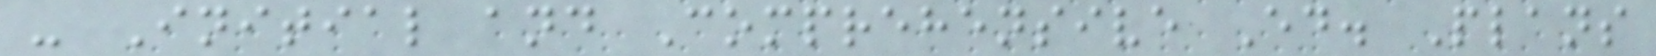- Initial and Comprehensive Ed. Plans
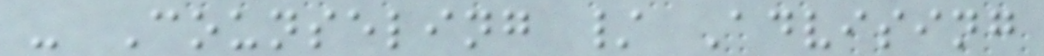- Counseling / Advising
